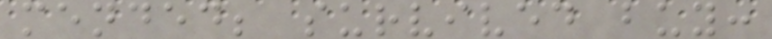mended; survived buy:
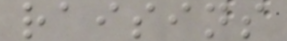raisins
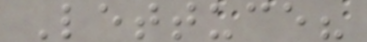Lettuce?
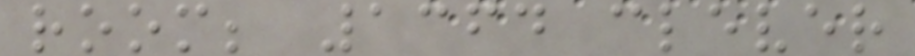room; 1364 clever
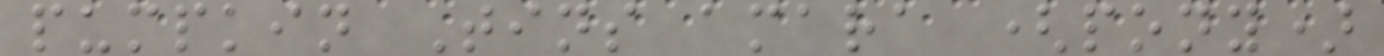pumpkin Tins amara (pony)
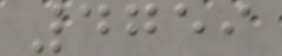4759
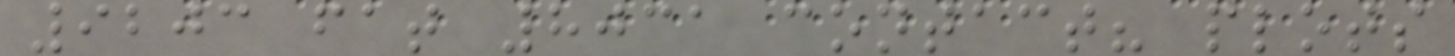9203 fat 8031 contact? plots
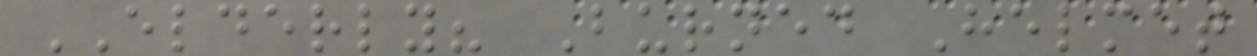ELDERLY? Burned Helmet
